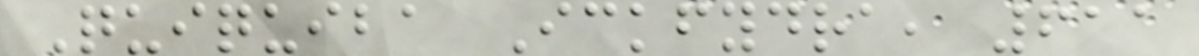Quiquiba Ickfydra, 611
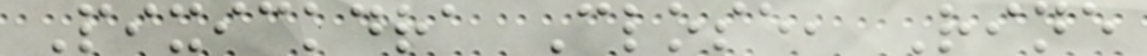Pixickdra Close, Rine
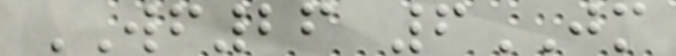WF26 6JM
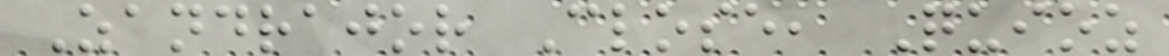Zandrajor Close, Quioz
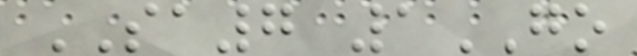SA7 1GO
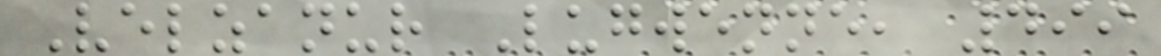Velzanur Lugwenne, 499
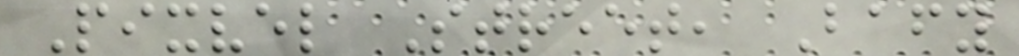Pixvel Street, Bafy
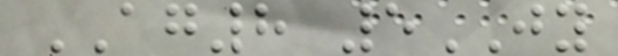AG8 5JY
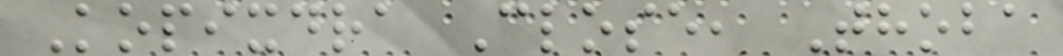Kopixdra Close, Thoba
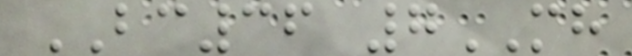BC36 7MH
